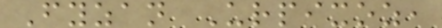Fyzan Urpixoz,
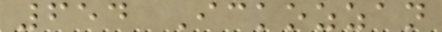654 Ickozzan
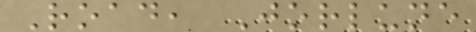Road, Jorlune
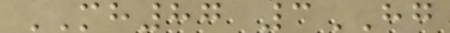MH87 3HG
